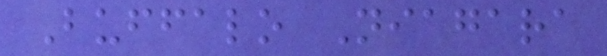Buffalo Niagara
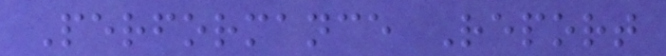Performance Report
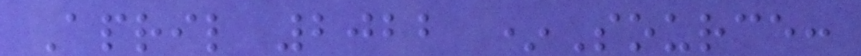April 2022 *Source:
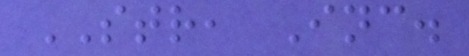STR, Inc.
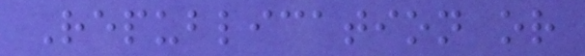Republication or
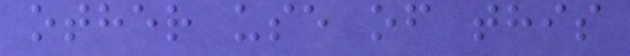other use of this
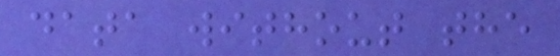data without the
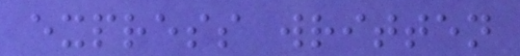express written
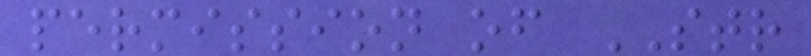permission of STR
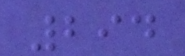294
